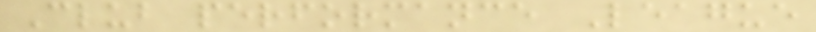Club performance League
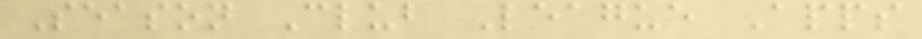Season Club League Apps
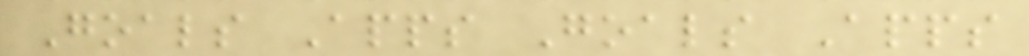Goals Apps Goals Apps
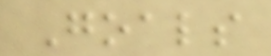Goals
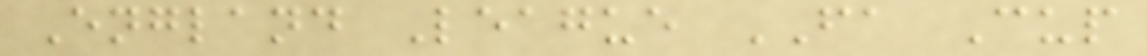England League FA Cup
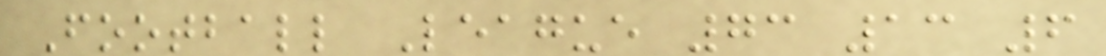Football League 73 13 6
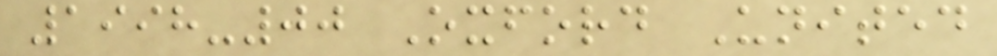1998-00 Oxford United
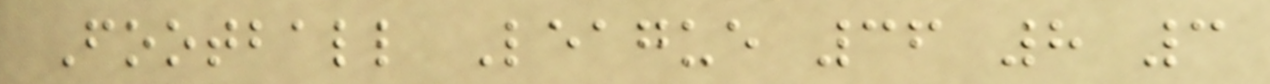Football League 36 8 3
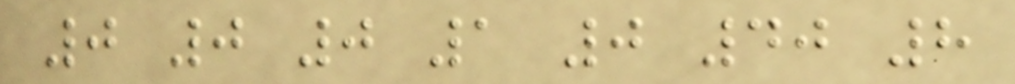0 0 0 1 0 40 8
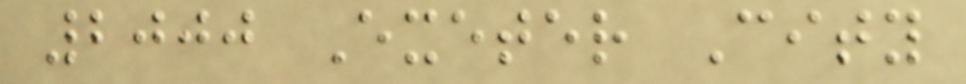2000 Exeter City
